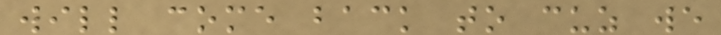will come back to cuz we
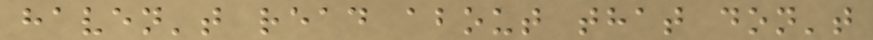haven't read about that don't
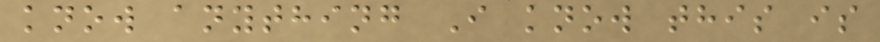know anything I know this is
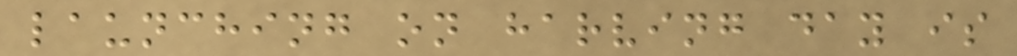launching on harving day is
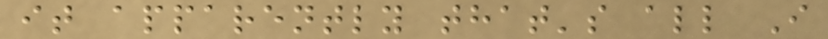it apparently that's all I
